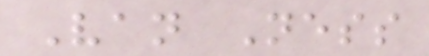Van Ness
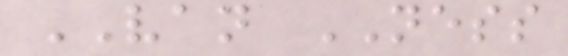VAN NESS
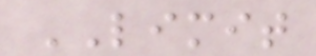LIMIT
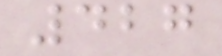427
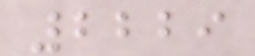2229
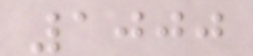1000
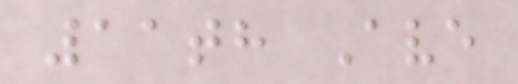11th Ave
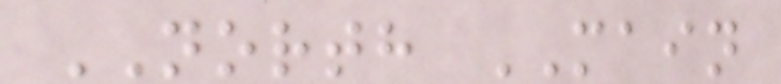NORTH MAIN
